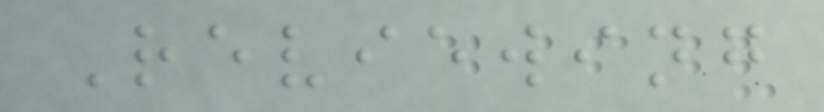Reviewing
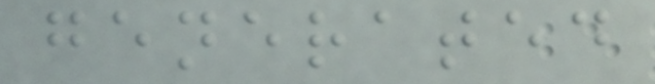generated
